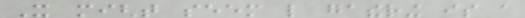It might seem like gathering is a
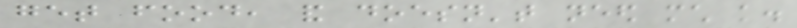get food, and doesn't need much knowledge.
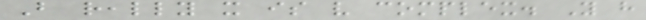But really it is very complex. You have
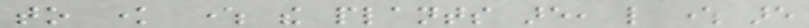to know where the plants are, like where are
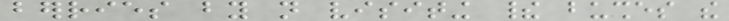berries by not visiting their bushes the
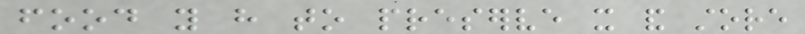food you have to preserve it and store
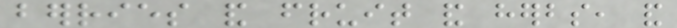berries and fruit and herbs, and
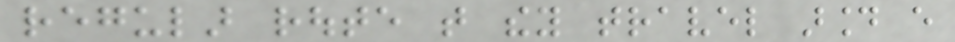regular route that they travel around every
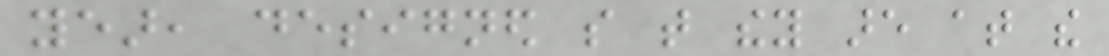year, designed so that they are at the
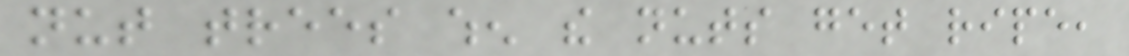nut trees when the nuts get ripe,
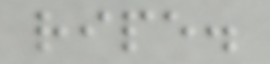ripe.
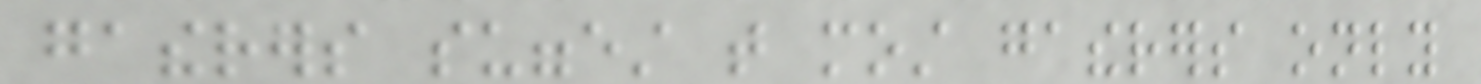gatherers suggest that most gatherers only
